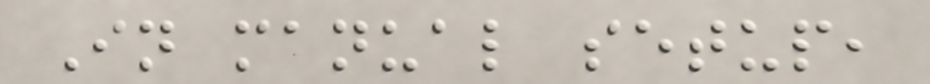In manual setup,
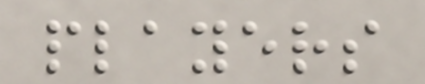players
